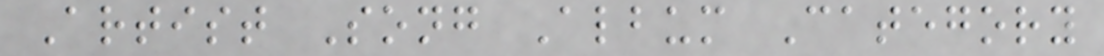Artist Song Album Category
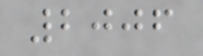2006
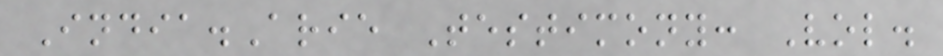India.Arie Testimony: Vol.
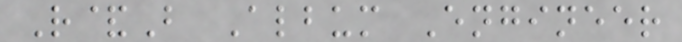R&B Album Engineer
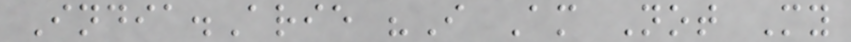India.Arie "I Am Not My
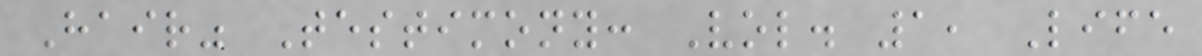Hair" Testimony: Vol. 1, Life
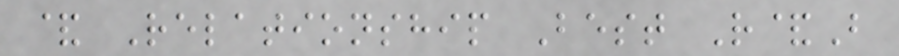& Relationship Best R&B
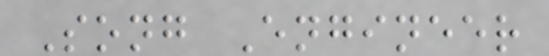Song Engineer
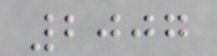2007
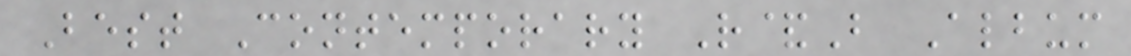Best Contemporary R&B Album
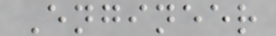Engineer
